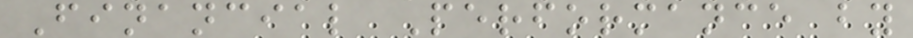Financial Performance by
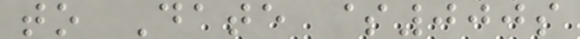to Date $000s
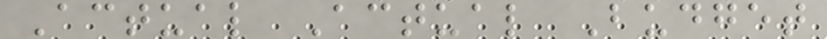Actual Actual Budget
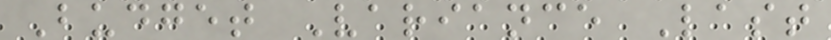Budget Variance Last
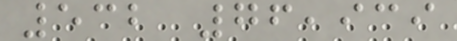532 76,939
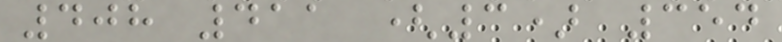408 411 (3) 354
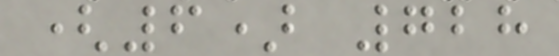(6) 728
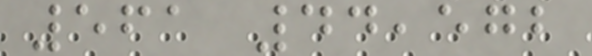561 44,572
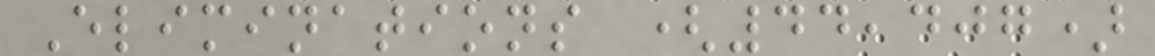Eliminations (44,407)
